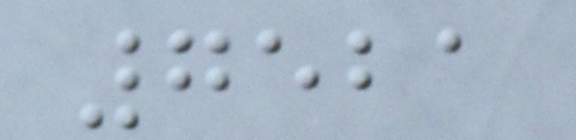7521
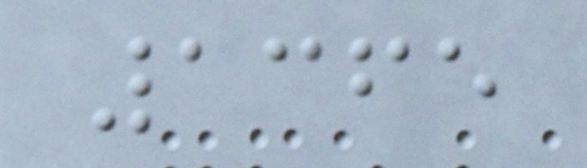1365
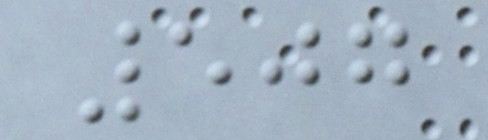507
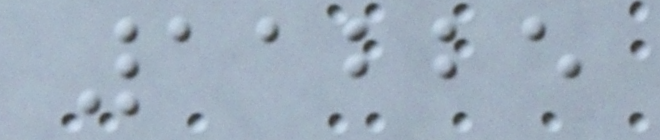11225
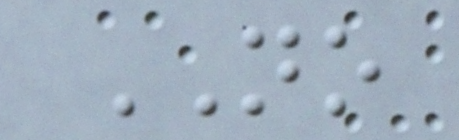NO
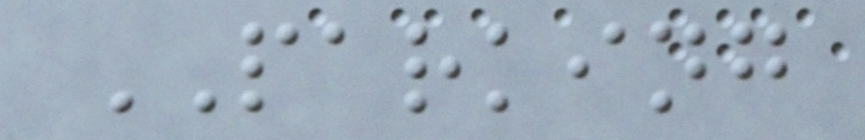PARKING
